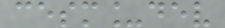cesm_dev
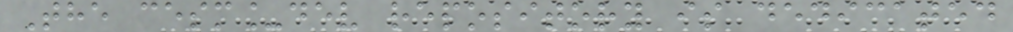The cesm_dev repository is dedicated
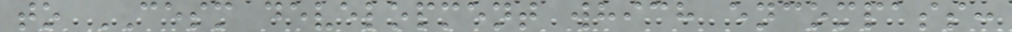to CESM development which encompass:
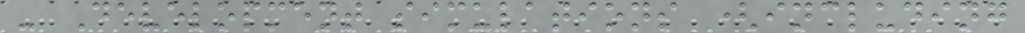- Development simulations (including
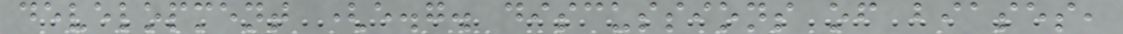development (e.g. discussions of biases,
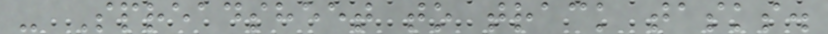- Spreadsheet to track tasks.
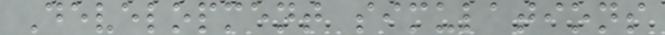Development simulations
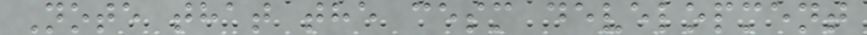Note that the cesm development
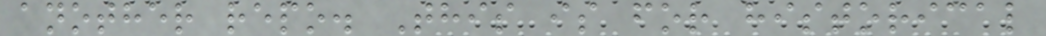another repo. This is for historical
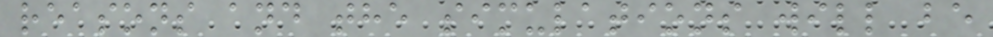reasons and the simulations will be
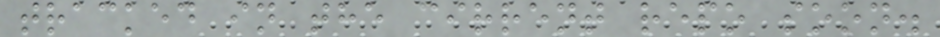tracked in the cirrent repo soon.
